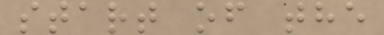start of the
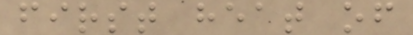first heat of
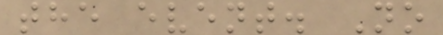the event. No
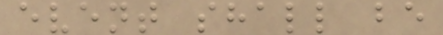event shall be
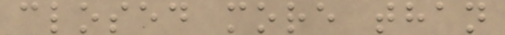closed more than
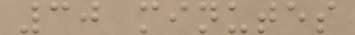30 minutes
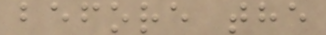before the
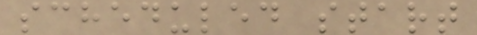scheduled start
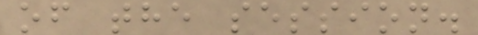of the session.
